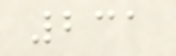231
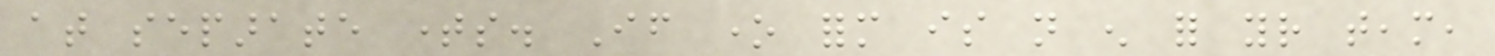at separate times. If one form is not enough for your team,
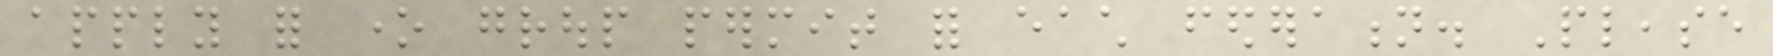apply for one group permit for each federation. Please
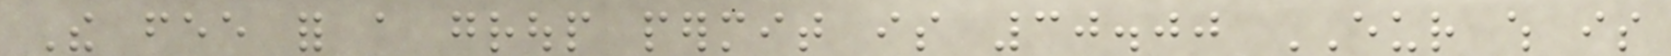The fee for a group permit is 30.00 EUR which is
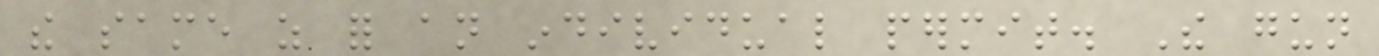the same as for an individual permit. The gun
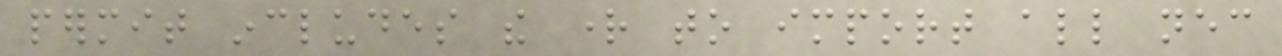permit includes the right to import all necessary
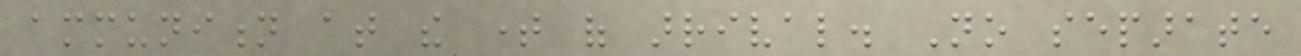ammunition at the time of arrival. No separate
